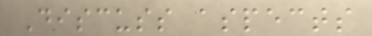Discuss aspects
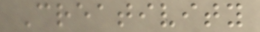Creativity
